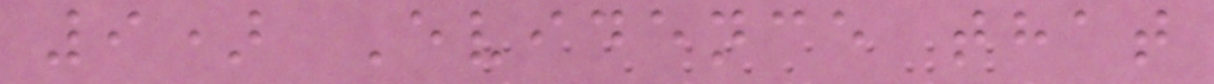9) Evidence that
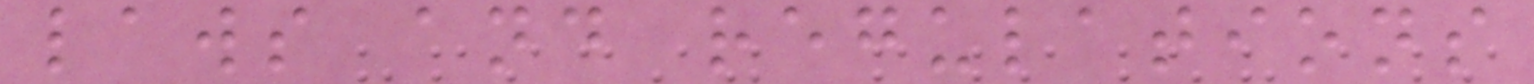laws and regulations
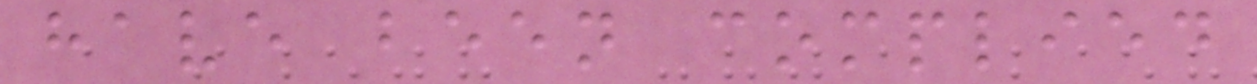have been complied
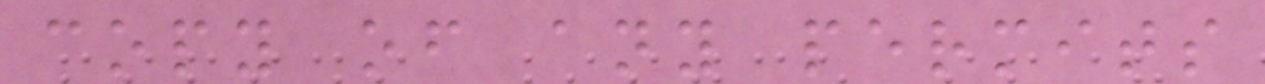copy of any permits
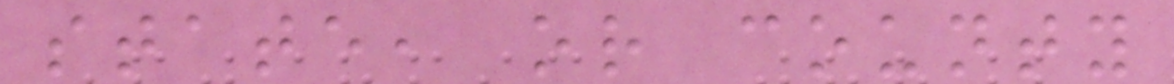state, or county
